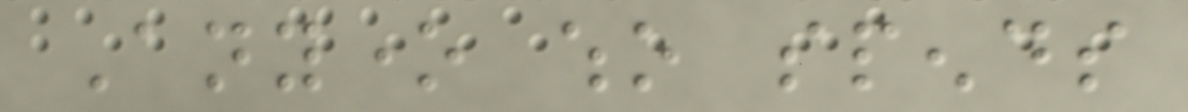Anyone who spends
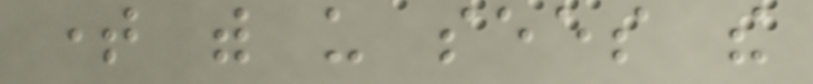time with us sees the
